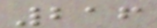216
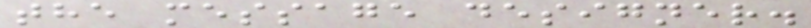the message designer.
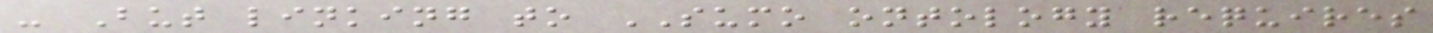- But linking to SUMO ontology requires
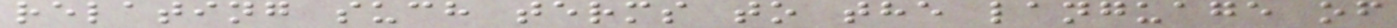relating such terms to the language of
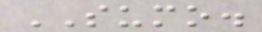SUMO.
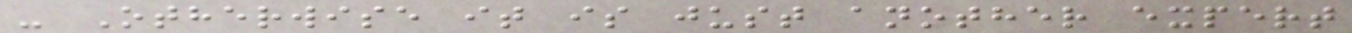- Otherwise it is just another expert
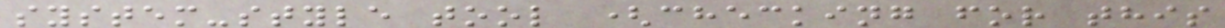system-style tool (checking for this
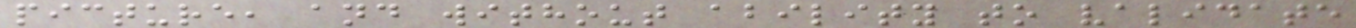picture, and without ability to validate
